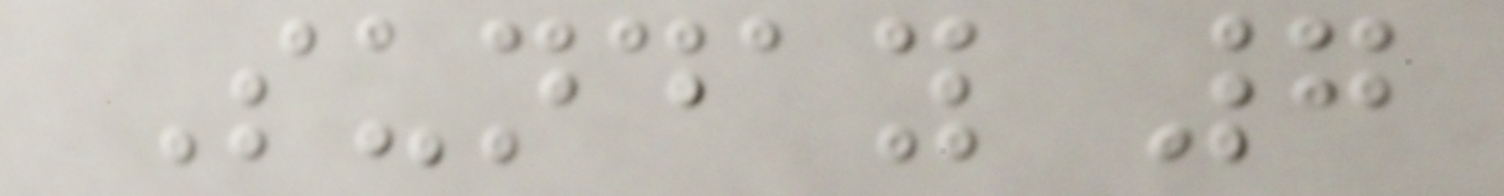Sunday 7
